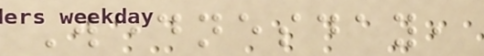Wednesday,
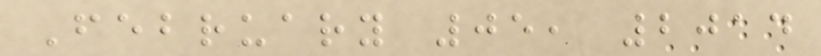February 05, 2014
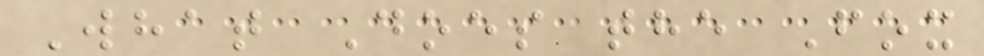What Does the Fox
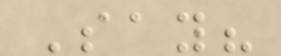Say?
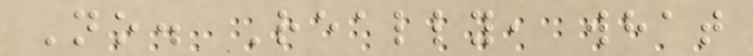No. Really, what
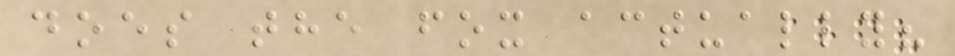does the fox actually?
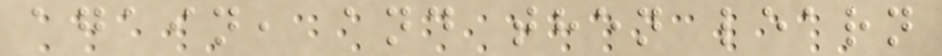again, and then learn
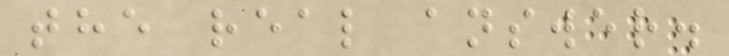the real answer.
